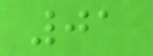01
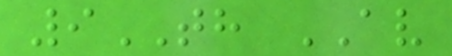9TH AV
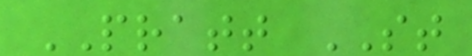PRATT ST
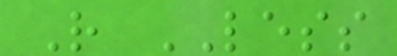R LESS
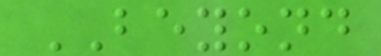BEYOND
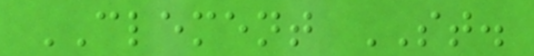CLEMENT ST.
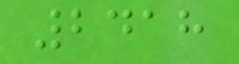2418
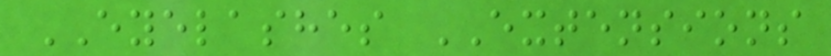EYELASHES EXTENSIONS
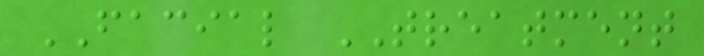FACIAL TREATMENT
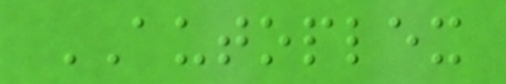AUTOPLEX
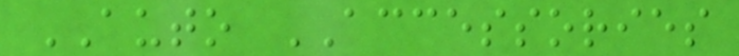AUTO ACCESSORIES
